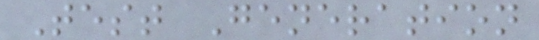Test Generation
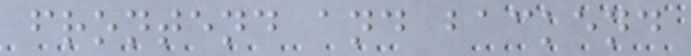frontend and backend
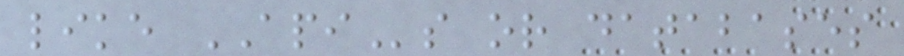like APIs or databases
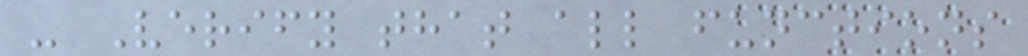- Verify that all functions
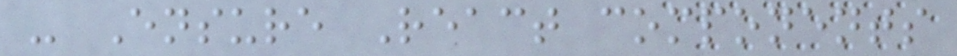- Ensure React components
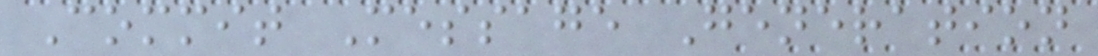Commit Message Generation
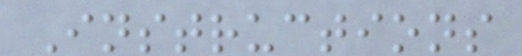Instructions
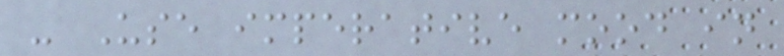- Use imperative mood in
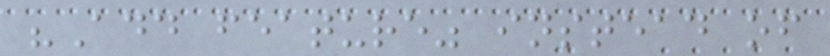"Add feature" instead of
